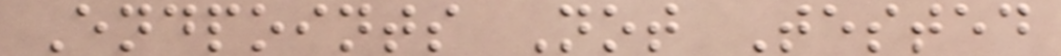Endpoints Not Tested
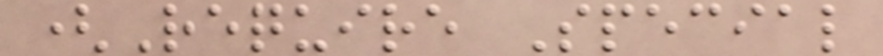(Require Special
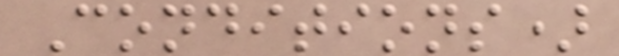Conditions)
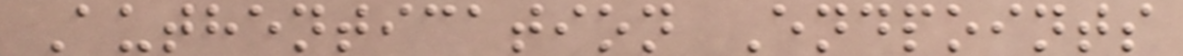Authentication Endpoints
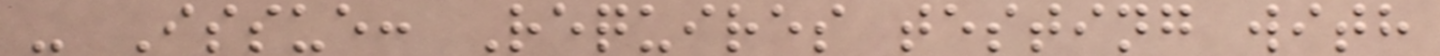- Issue: Requires testing with
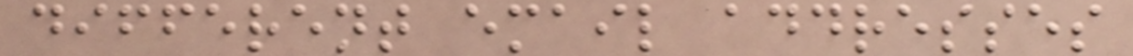different email addresses
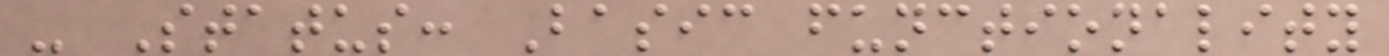- Status: Basic functionality
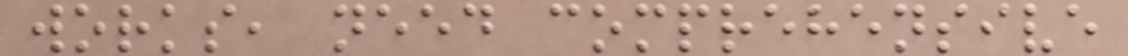works, need comprehensive
